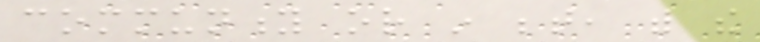community or in between, with the
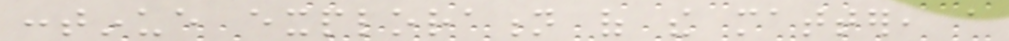continue exploration of the matter, a
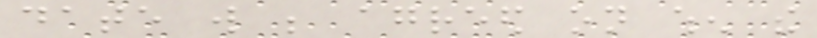date will be agreed on when the
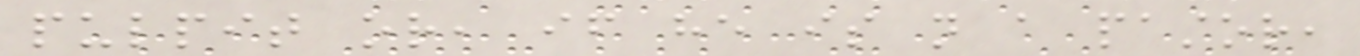pulpit or, if he is not a pastor,
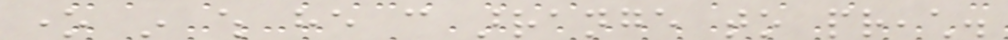one in which he can arrange to preach.
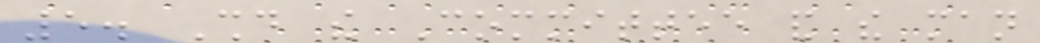5. Should the Committee and the man
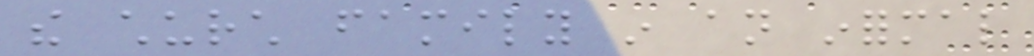the church family in an informal
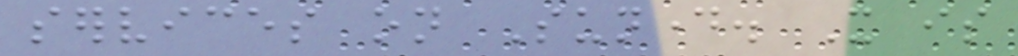services on Sunday. It is
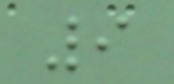9
